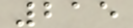215
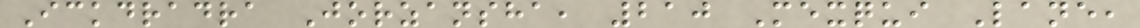Ickdradra Jorzansha, 210 Mexqui Lane,
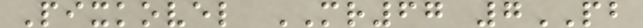Pixkovel MR67 7PB
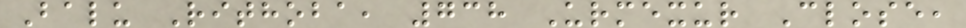Balu Rithoba, 738 Urmexur Close,
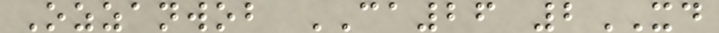Ozzanwob CA26 2XD
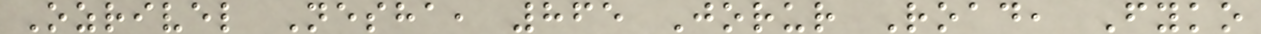Ozrivel Nesha, 865 Jorur Road, Fyko
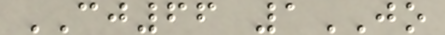CJ66 1JO
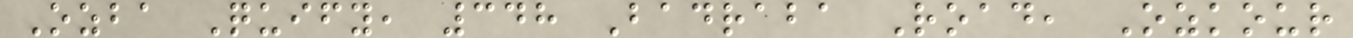Ozba Quify, 348 Badraba Road, Ozkour
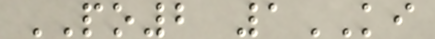PO2 1KI
